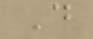D
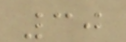30
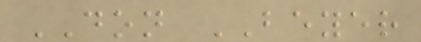DON BEYER
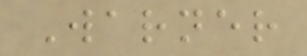Warner
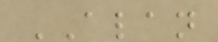ALAN
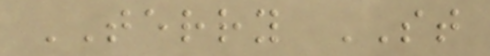TERRY ST
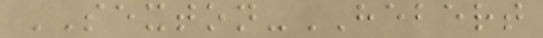SEXTON-HEBERT
